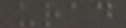urad
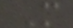M
